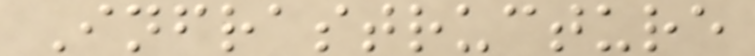Infrastructure
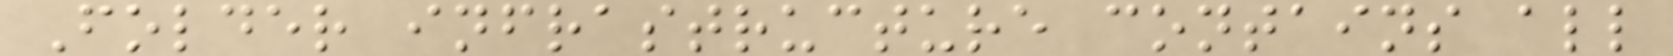Folder infrastructure contains all
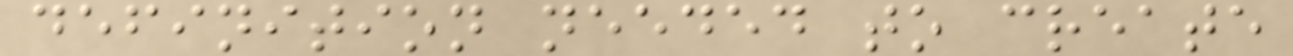definition needed to create
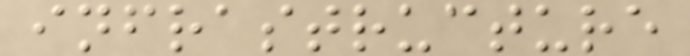infrastructure
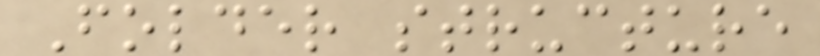Folder structure
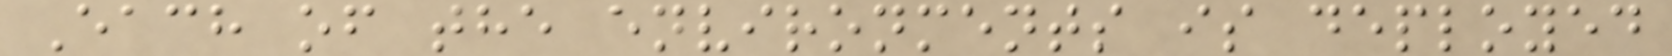Each of the environments is deployed
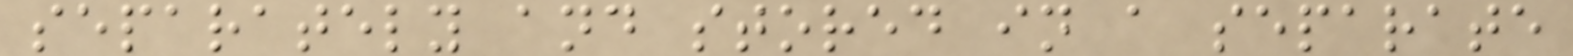separately and stored in a separate
